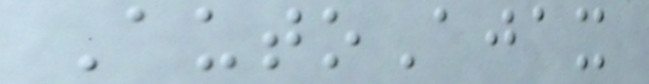AutoAjax
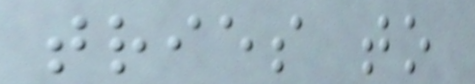tries to
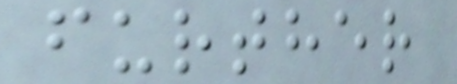further
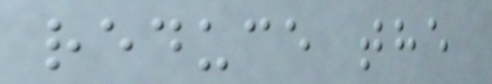reduce the
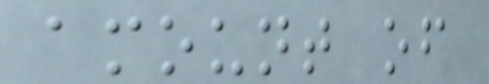amount of
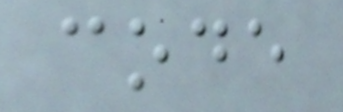code
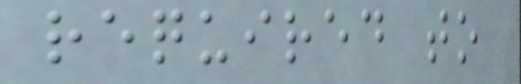required to
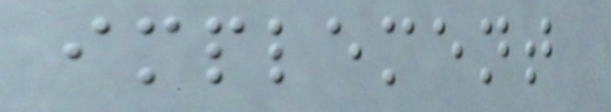implement
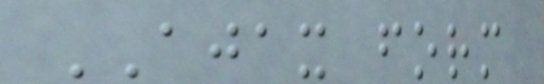AJAX form
